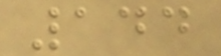144
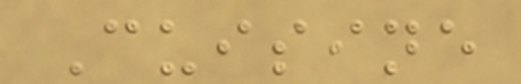Cuisine
